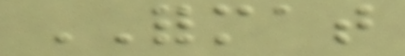FORMAT
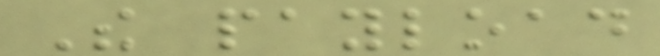The payload
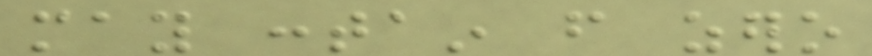may contain from zero
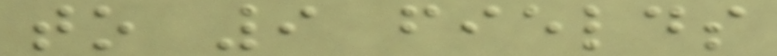to 9 fields
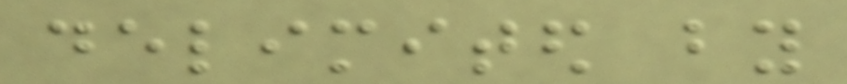delimited by
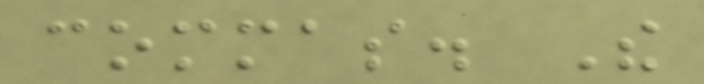commas. The
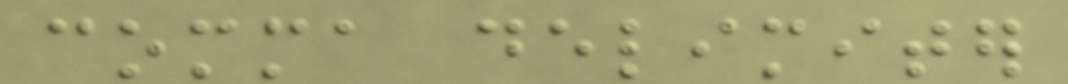comma delimiter
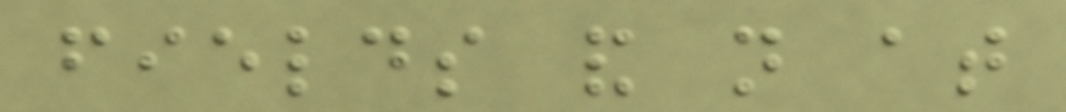fields and not at
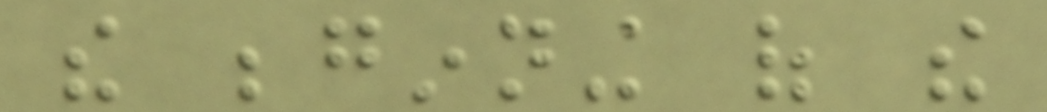the beginning of the
